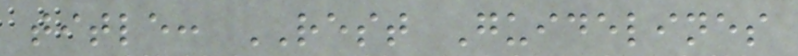title: REST Guidelines
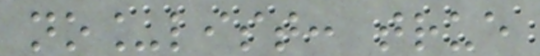no_list: true
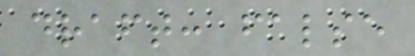draft: false
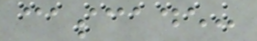cascade:
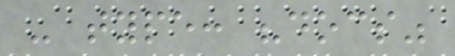- type: "docs"
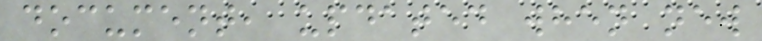document, updated when new
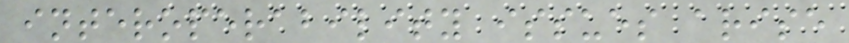interoperability issues arise
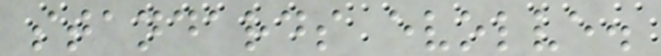standards evolve.
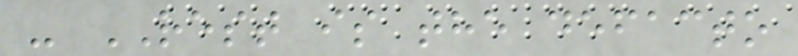- REST is the defacto
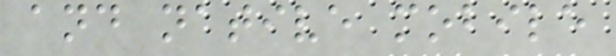and native mobile
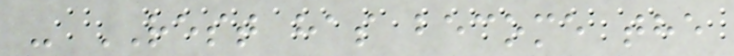- REST has become the
